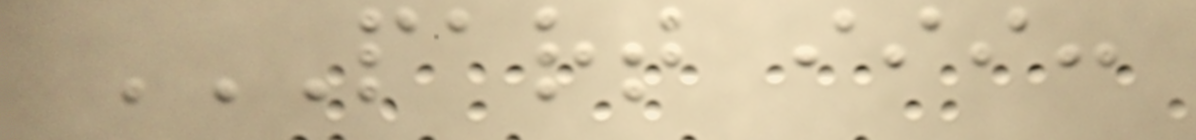PART III:
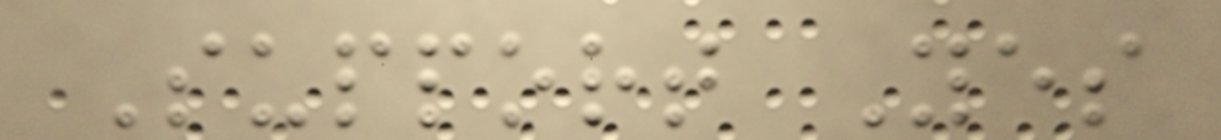Support Yes
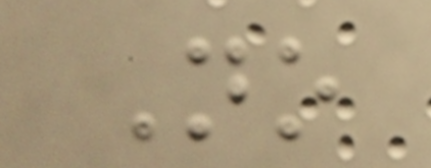No
